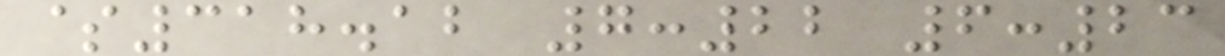$318.12 7:22 6:23
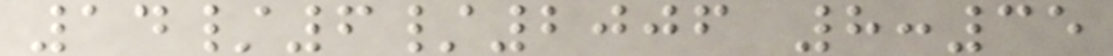14/6/2006 8:35
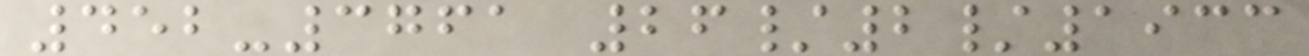452-3761 26/2/1933
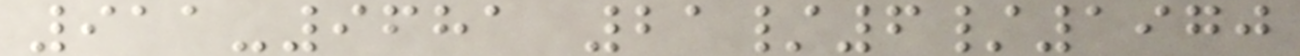911-9681 21/6/1970
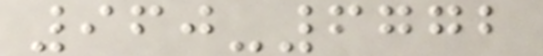960-6772
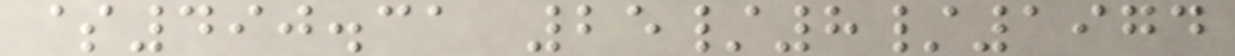$490.31 25/8/1974
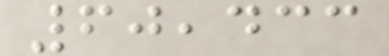60,433
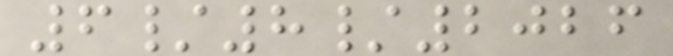6/8/2026
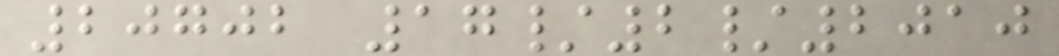20702 17/2/2010
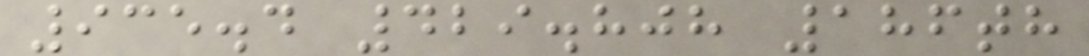935.4 429.808 186th
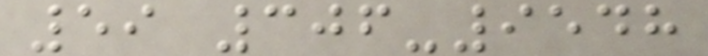59 306-9548
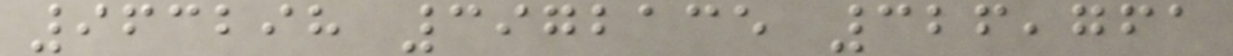963298 3972135 326,761
